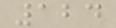124
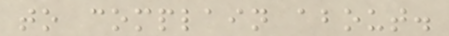to complain about.
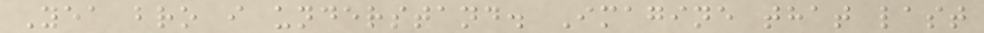Yea bro i understand. Imagine that last
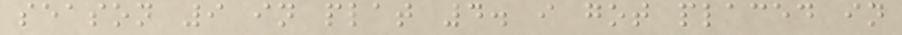season 9 in plat 4. i got placed in
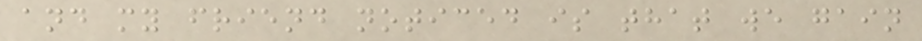and my friend noticed is that we gain
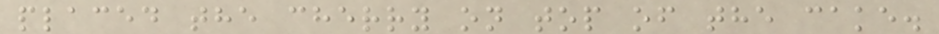placed the cherry on top of the cake.
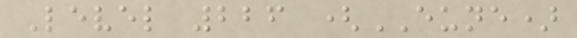Level 226 (EUNE)
